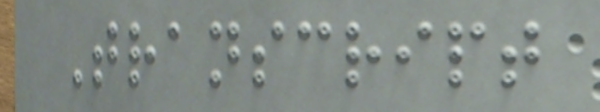Transcript
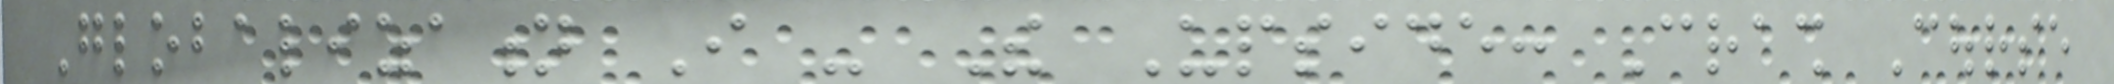Globalization I - The Upside: Crash Course
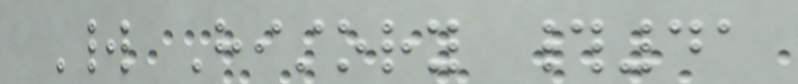World History #41
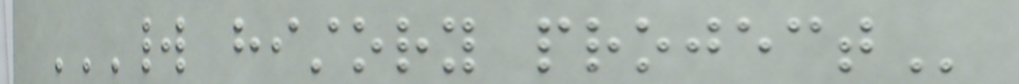WORLD HISTORY PROJECT
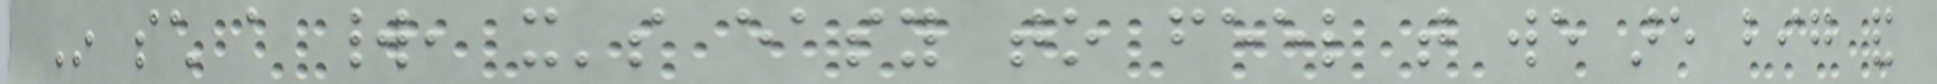In such a world, it's easy to feel that we are big and
